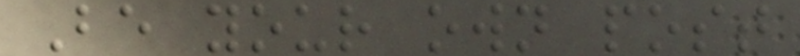Be your own post
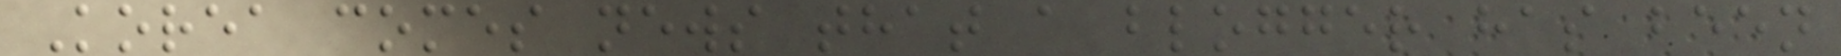Korea comes news that a blogger has been
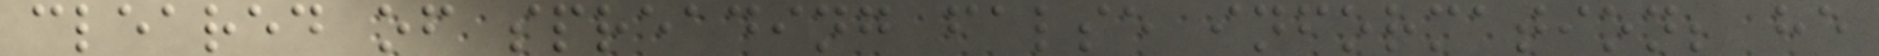cleared of spreading false information; he
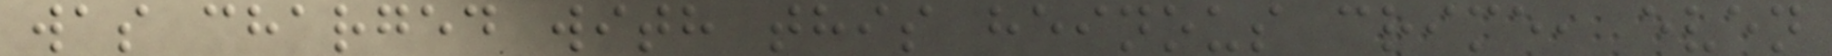was charged with this heinous crime, even
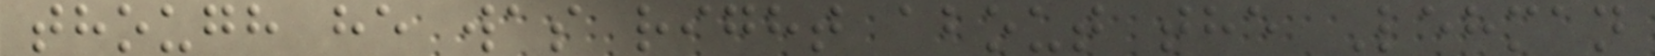though he was right about the Lehman
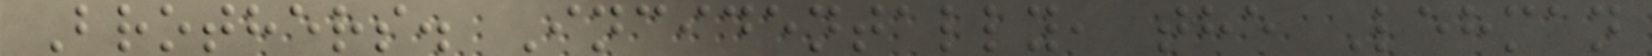Brothers. Incidentally, the Lehman
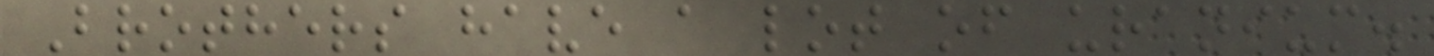Brothers have a lot of uranium.
